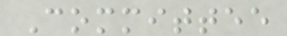Committee
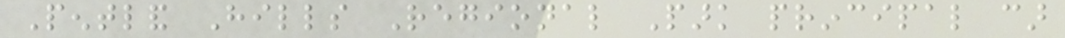Pentland Hills Regional Park principal car
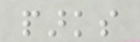parks
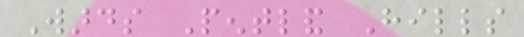Wards Pentland Hills
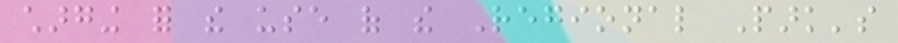charging for the use of the Regional Park's
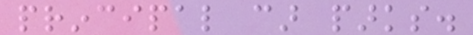principal car parks.
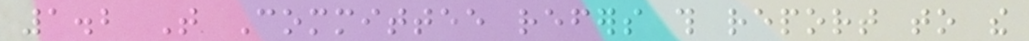1.2 That Committee refers this report to the
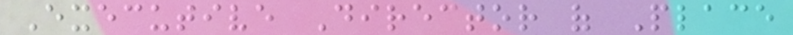Executive Director of Place
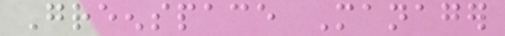Greenspace Manager
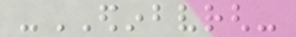-EDINBVRGH-
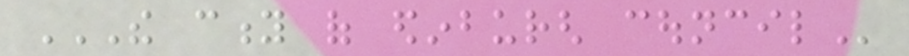THE CITY OF EDINBURGH COUNCIL
